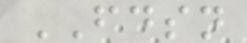FDSN
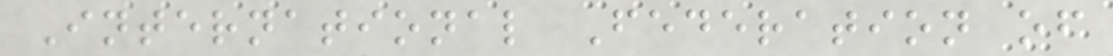International Federation of
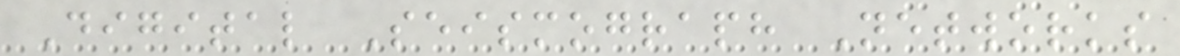Digital Seismograph Networks
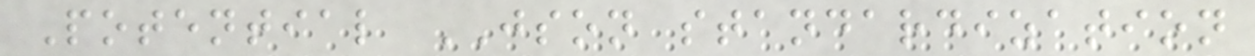Potential JSON standardization
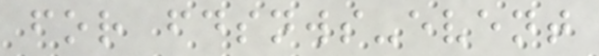for fdsnws-event
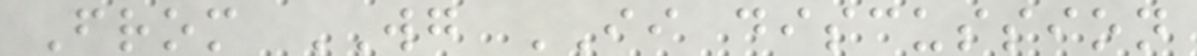From WG II discussion
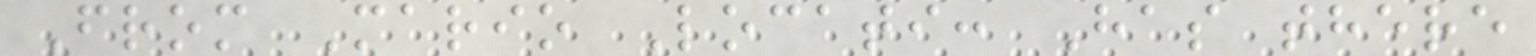From Mario Locati: Has there
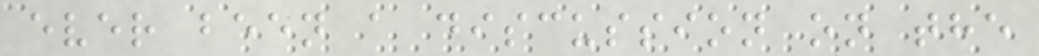ever been a discussion on the
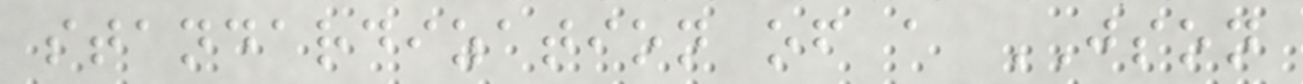standardization of a JSON
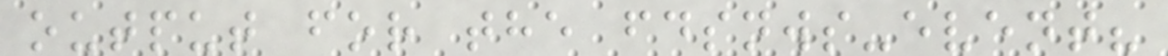output for the fdsnws-event?
